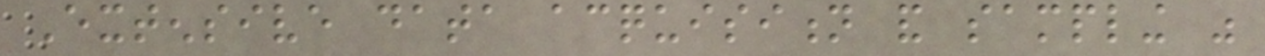Extensive data acquisition and sampling was
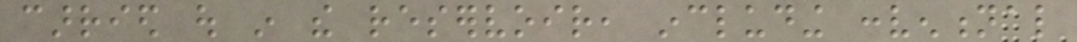carried out in the reservoir, including conventional
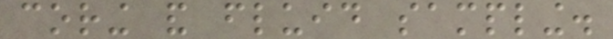coring and fluid sampling.
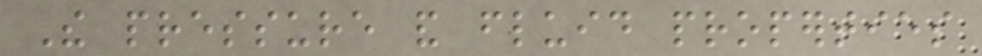The pressure and fluid properties
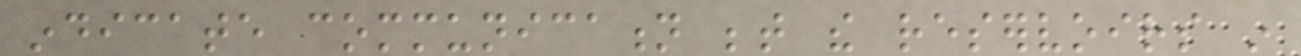indicate communication between the reservoirs in
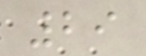29
